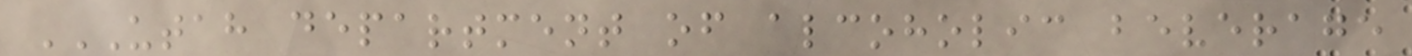UTAH DEPARTMENT OF ALCOHOLIC BEVERAGE
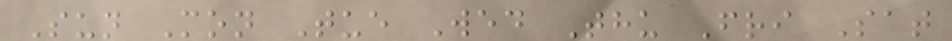Sun Mon Tue Wed Thu Fri Sat
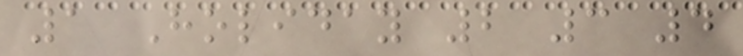1 Holiday 2 3 4
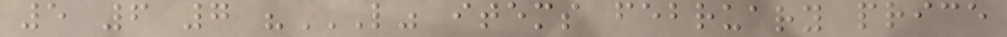5 6 7 "L" ITEMS FEBRUARY PRICE
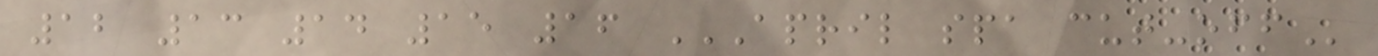12 13 14 15 16 APRIL SPA CUT-OFF
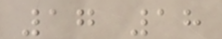17 18
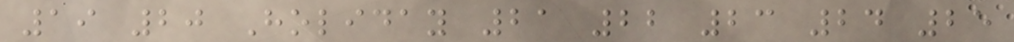19 20 Holiday 21 22 23 24 25
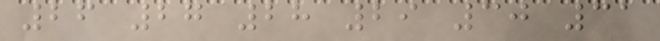26 27 28 29 30 31
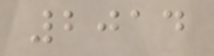2014
